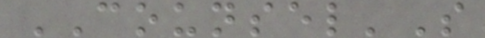COUNSEL'S
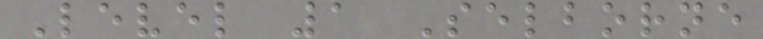Level 1 Selborne
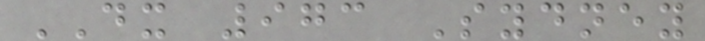DX 973 Sydney
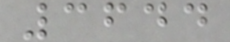3644
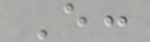E:
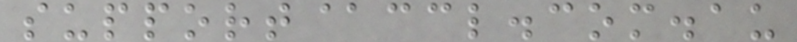support@ccl.com.au
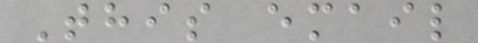This email
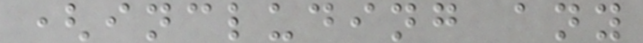(including any
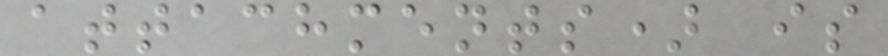attachments) is
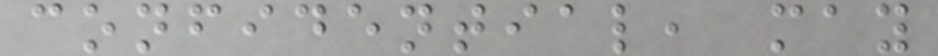confidential, may
